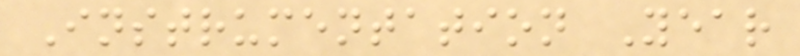Instrumentation Year
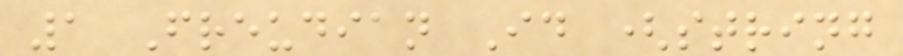1 Freudian Id (string
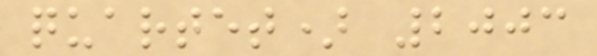quartet) 2003
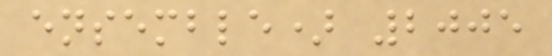ensemble) 2005
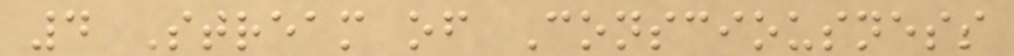4 Stream of Consciousness
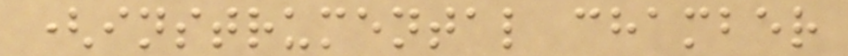(instrumental chamber
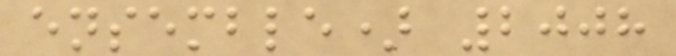ensemble) 2008
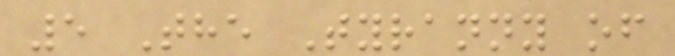5 The Tyranny of
